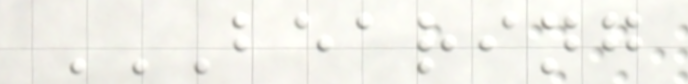BEARING
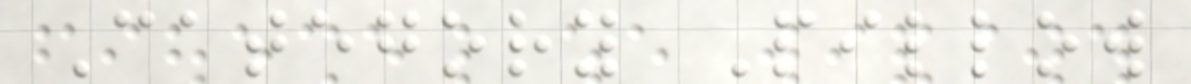Category Pillow
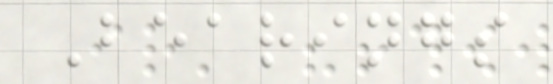Bearings
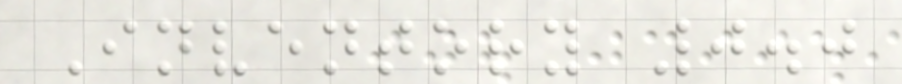Inventory 0.0
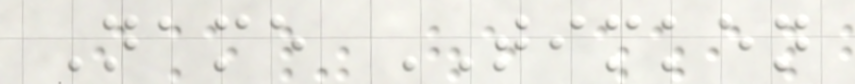Name TIMKEN
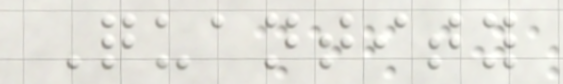Quantity
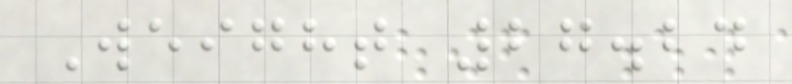Weight 27.24
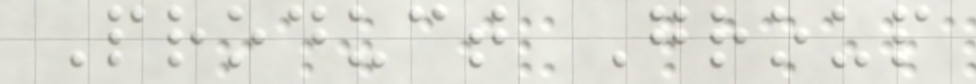Product Group
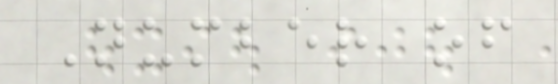Number of
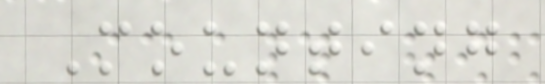Mounting
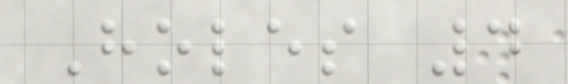Holes 4
